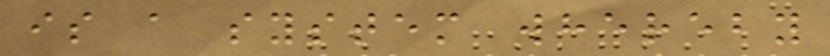is a system whereby
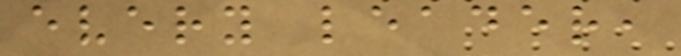every leader,
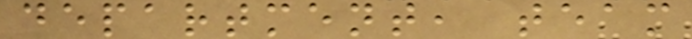department, team
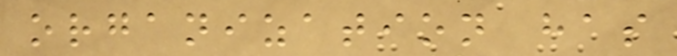organization has
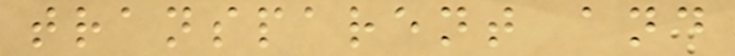transparent and
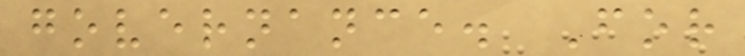governance. For
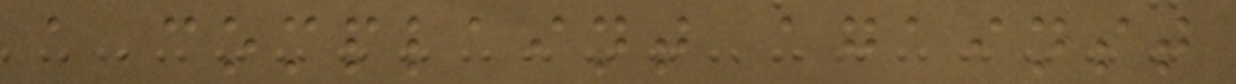a complaint against
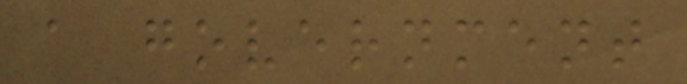a government
